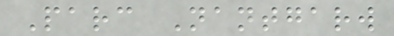Parc Nantgarw
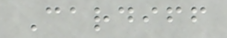Cardiff
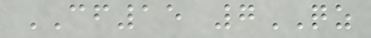CF15 7QZ
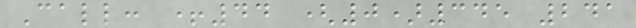Call: +44 (0)345 241
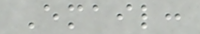Email:
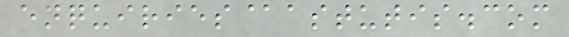enquiries@astutis.com
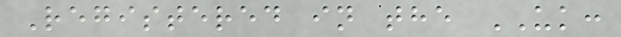Registered in the UK:
